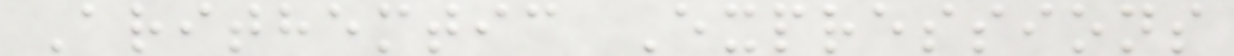Arithemtic Expressions
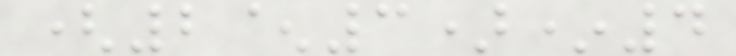(2^3)*4
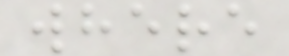where
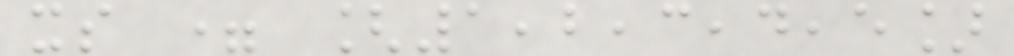xs = [1,2,3,4,5]
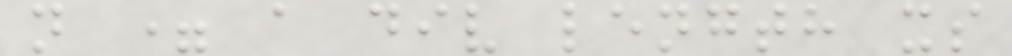n = a div length xs
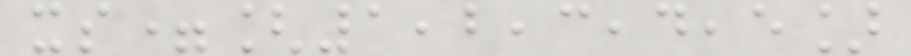xs=[1,2,3,4,5]
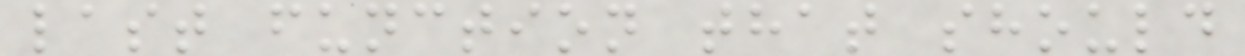last function that should
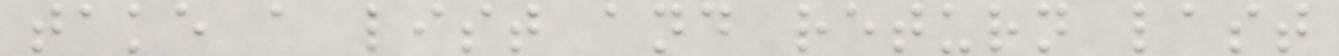take a list and return last
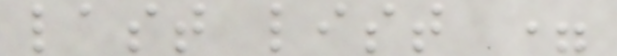last list =
